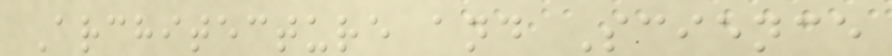Architecture and Science
